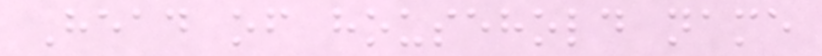Head of household name
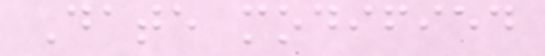Date modified
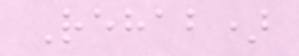Rehab)
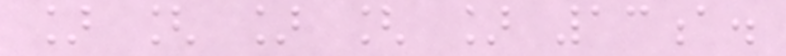] [ ] [ ] 13a.
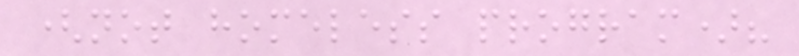(not homeless program)?
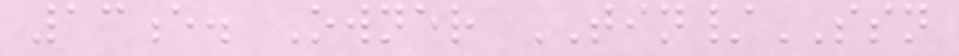13e. Owner TIN/SSN
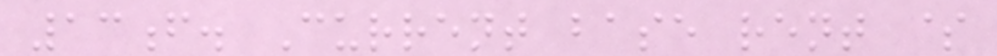13f. Current base rent $
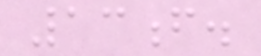13f.
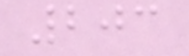203
